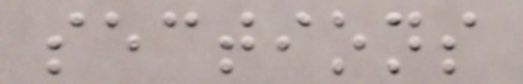sections
